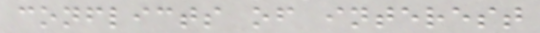conflicts of interest
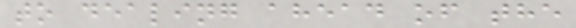to dealing ahead of the
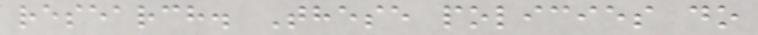research. These policies do
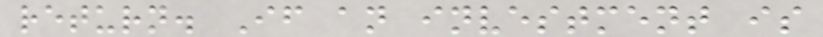return. If an investment is
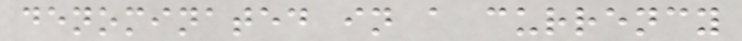denominated in a currency
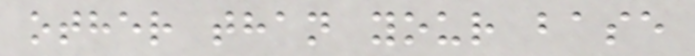other than your base
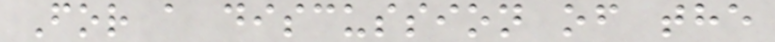For a discussion of the
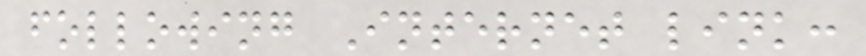following Internet link:
